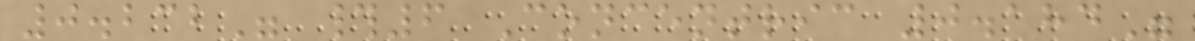0.232" #6 Concentric 0.184"
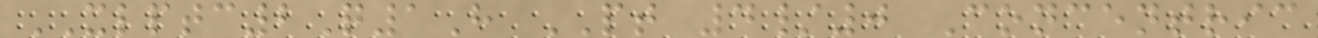XLPTC2Q1H PT 4/0 Concentric
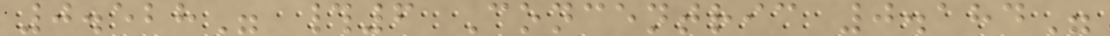0.528" #6 Concentric 0.184"
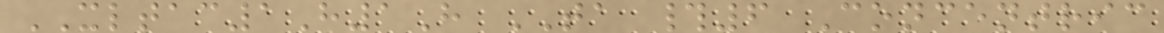XLTAC1H1H TA #6 Concentric
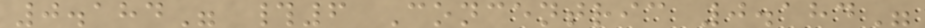0.184" #6 Concentric 0.184"
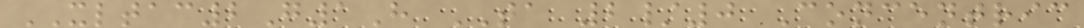XLTAC2G1H TA 2/0 Concentric
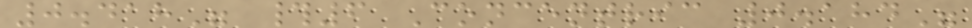0.418" #6 Concentric 0.184"
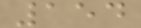154
